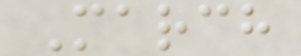March
